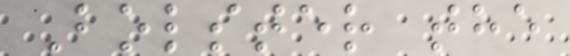Bolster the
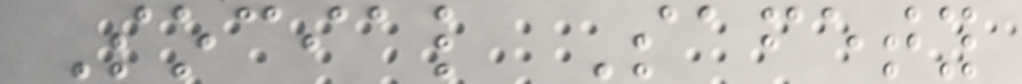Social Safety
